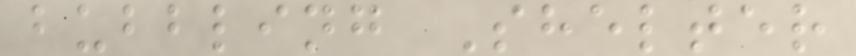bubbling Shelter
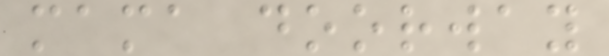mama doorway
